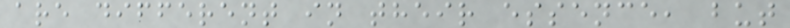are different in their essence, but
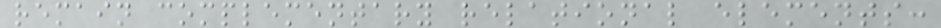remain complementary relational elements:
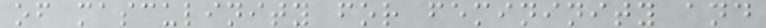of masculinity for femininity and
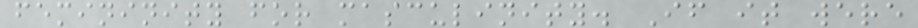femininity for masculinity. If it were
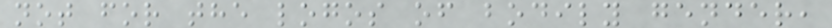not for the logos of bodily gender,
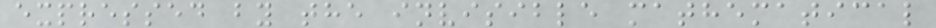expressed by the invisible mathematical
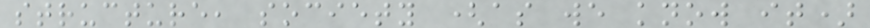structure, society (as we know it)
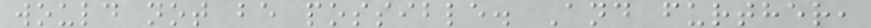would not be possible. And further,
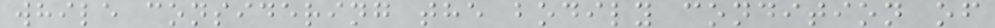while considering the bodily condition of
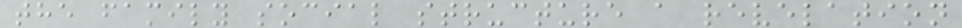the family social structure a revelation
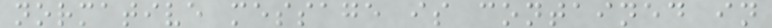normative message is contained in
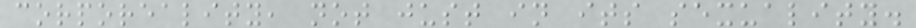corporeality, not just in its sexuality.
